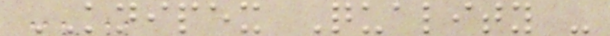KNIPEX Quality -
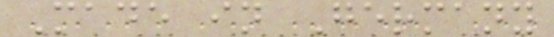Made in Germany
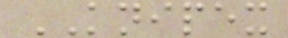KNIPEX
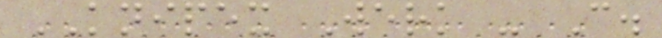KNIPEX Werk - C.
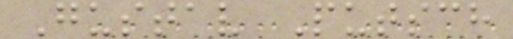Gustav Putsch
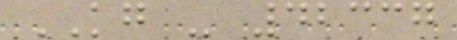KG - 42337
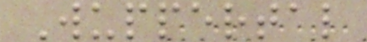Wuppertal
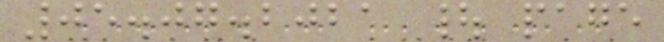05.07.2021 | page
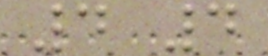4 4
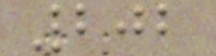202
